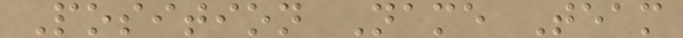Position Name Team
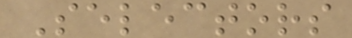Selectors
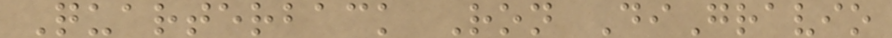Quarterback Ron DiGravio
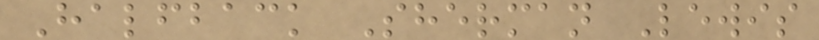Halfback Sherman Lewis
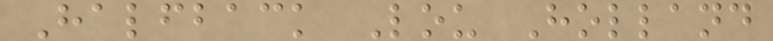Halfback Lou Holland
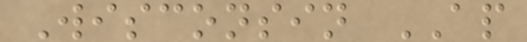Wisconsin AP
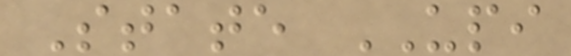State UPI
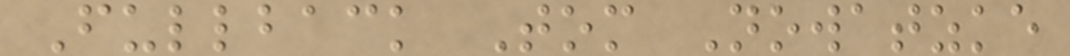Fullback Tom Nowatzke
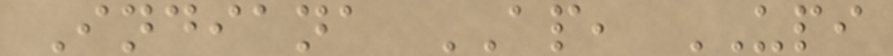Indiana AP, UPI
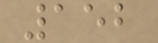152
